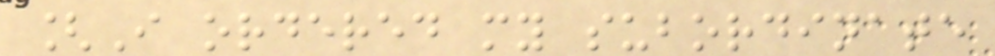[I ordered my subordinate
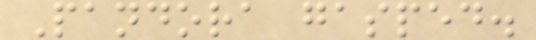Pandora gasped.
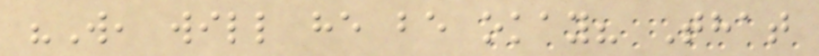"W, will he be okay? That
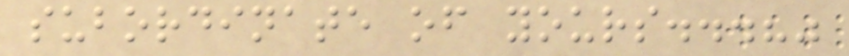subordinate of yours...?"
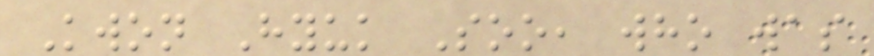Kwon Hyuk Soo, who was
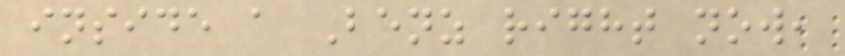inside a Benz right now,
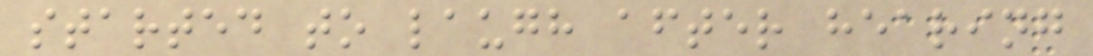started to laugh after hearing
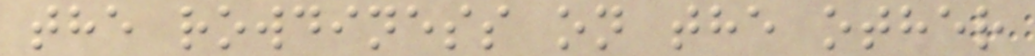the rowdiness on the other
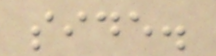side.
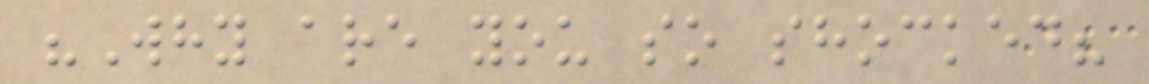"Why are you so shocked?
